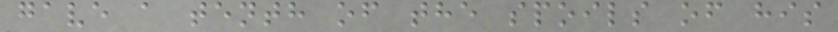gave a tenth of the spoils of his
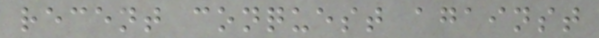recent conquest against
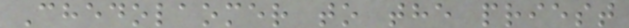Chedolaomer to the priest
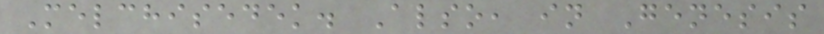Melchisedek. Also, in Genesis
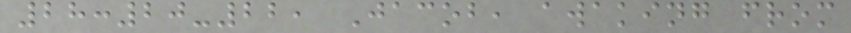28:20-22, Jacob, awaking from
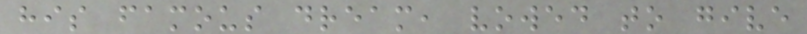his famous dream, vowed to give
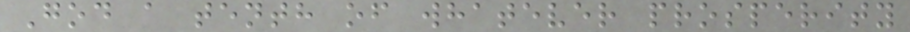God a tenth of whatever prosperity
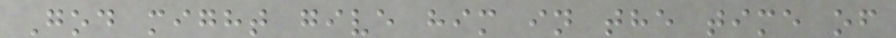God might give him in the time of
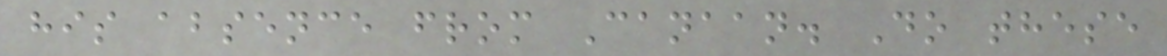his absence from Canaan. Do these
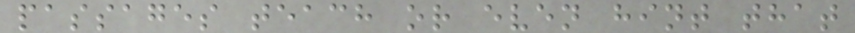passages teach or even hint that
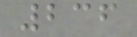236
